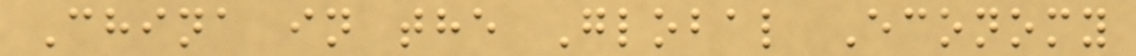China in the Global Economy
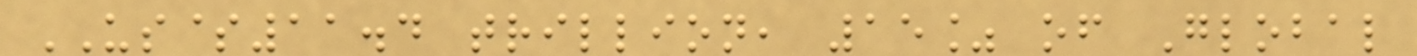US$11.4 trillion, 15% of Global
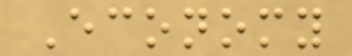Economy
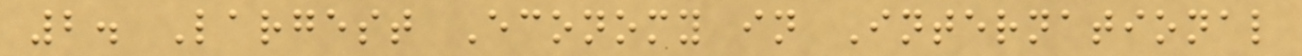2. Largest Economy in International
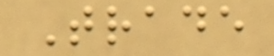Trade
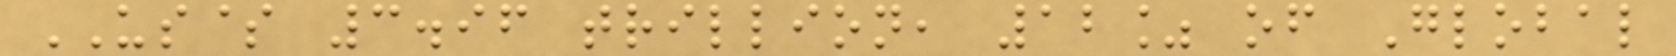US$ 3.96 trillion, 12% of Global
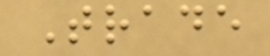Trade
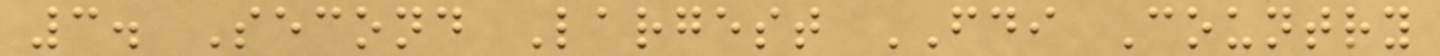3. Second Largest FDI Country
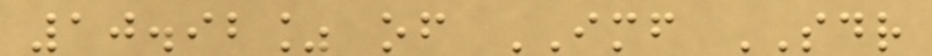10.92% of IMF SDR
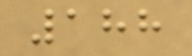188
